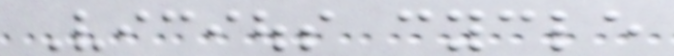Vicious cycle
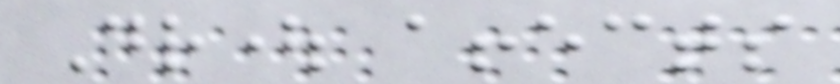Drought affects
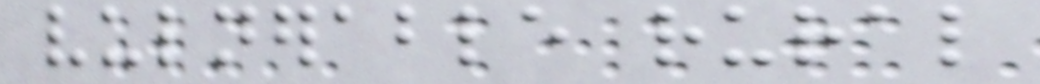vulnerable rural
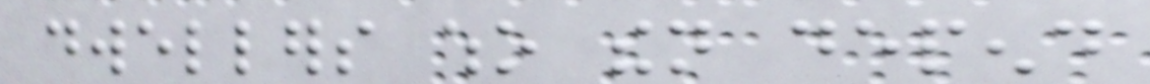dwellers who then depend
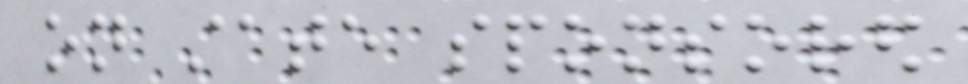on state sponsored
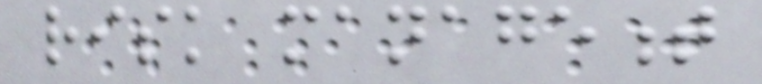risk management
